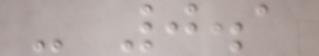- 0.1
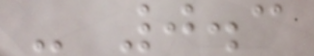- 0.3
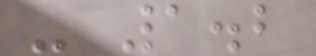- 1.2
